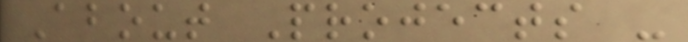About Projects -
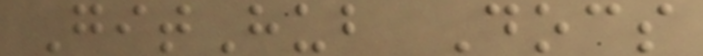GitHub Docs
